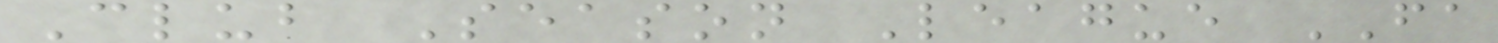Club Season League FA
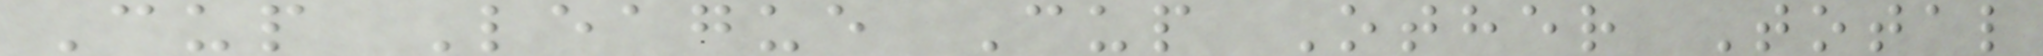Cup League Cup Other Total
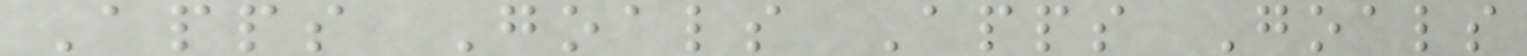Apps Goals Apps Goals
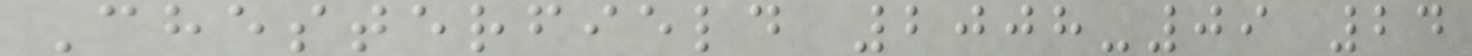Chesterfield 2008-09 24
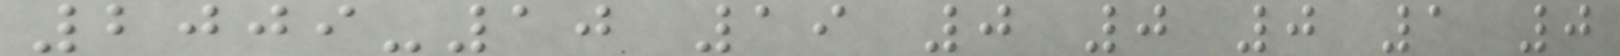2009-10 19 0 0 0 1 0
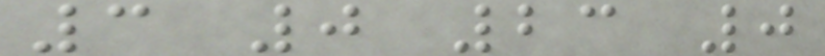3 0 23 0
